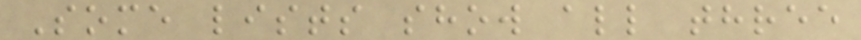Some lists show all three
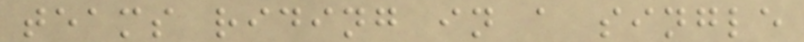teams riding in a single
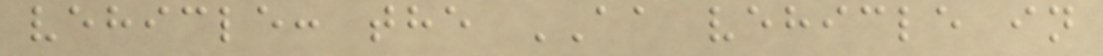vehicle: the AA vehicle in
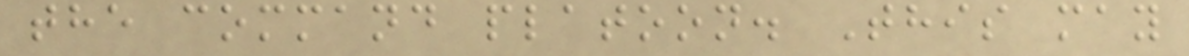the command platoon. This may
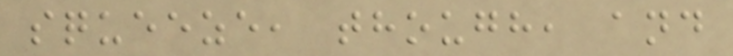squeeze, though, and
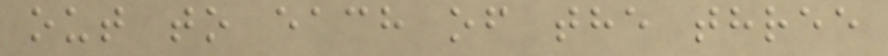out to each of the three
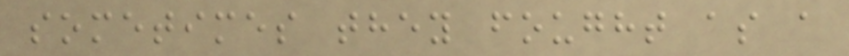sometimes they fought as a
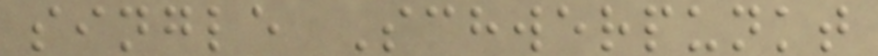single Schwerpunkt
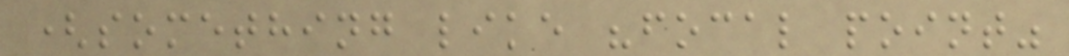(something like "focal point"
